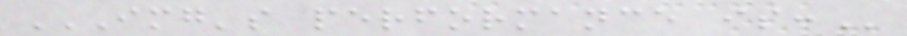IMG'S PERFORMANCE IS:
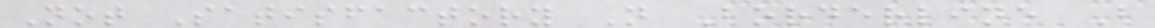Not Satisfactory N Borderline B
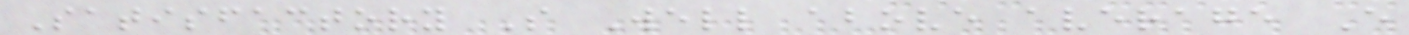Satisfactory S Well above average E
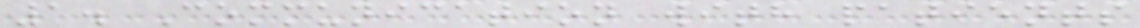1. Communication with patients
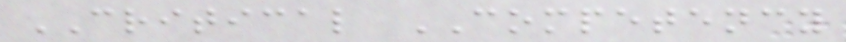CRITICAL COMPETENCY
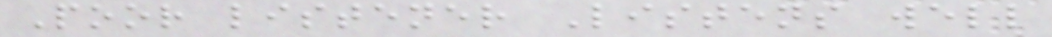Poor listener Listens well
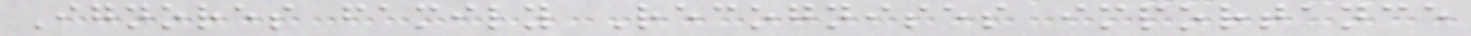Ignores family Recognises importance
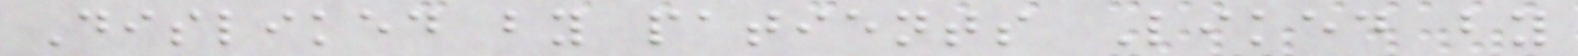Disliked by patients Liked by
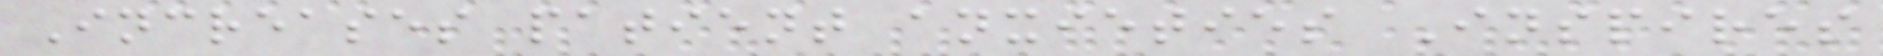Increases patient anxieties Inspires
